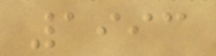1993
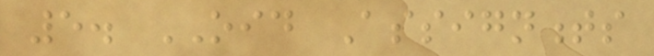5. OID Assignments
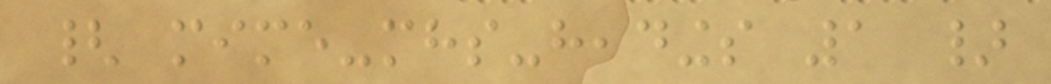{ mime-mhs-headings 1 }
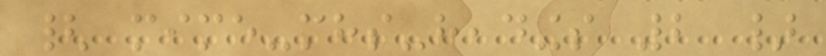{ mime-mhs-headings 2 }
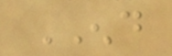END
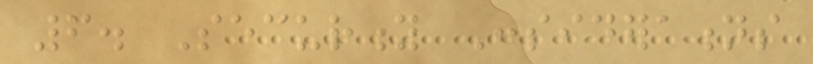6. Security Considerations
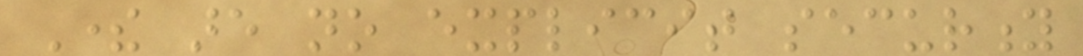There are no explicit security
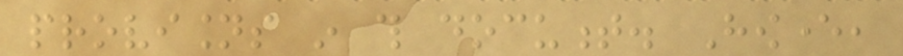provisions in this document. However,
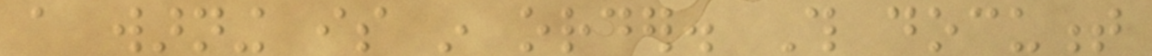a warning is in order. This document
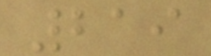219
